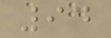94
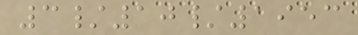3/10/1953
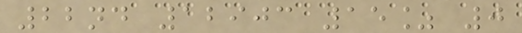22nd 12903 15% 0
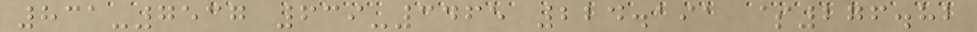831-7537 639-3465 224.191 $276.82
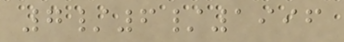7/6/1996
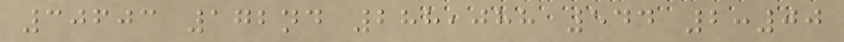30603 172nd 288,088 544 2:00
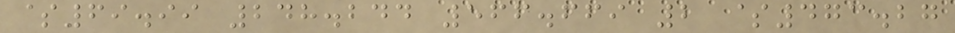$69.99 248.244 566.669 2 $473.27
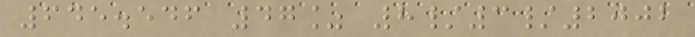645.546 47% 8/3/2002
